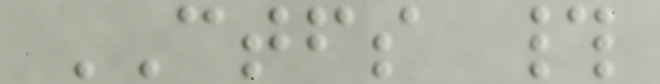CTFS #
